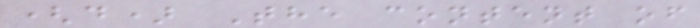(d) The content of
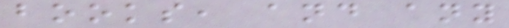books, and any
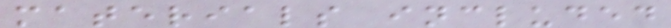materials included
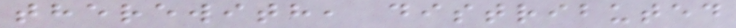therewith, distributed
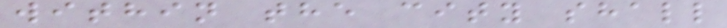within the city shall
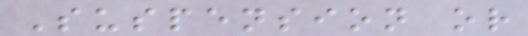Suspension or
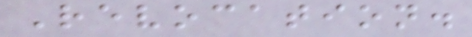Revocation.
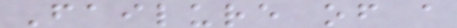Failure of a
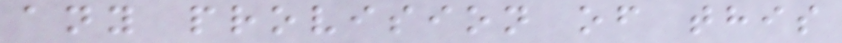any provision of this
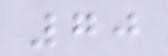70
